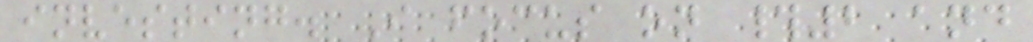investing. I focus on #2 and
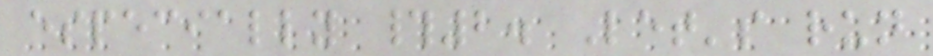especially #2. Let's run
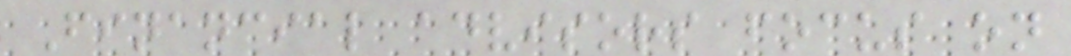Financial advisors focus on
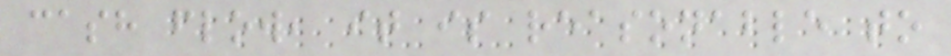cash flow, it is reasonable to
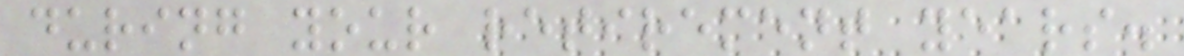during your retirement years.
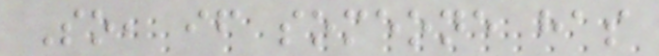So, if someone has
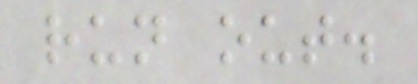run out.
